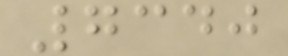7340
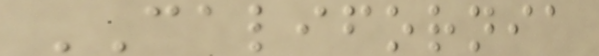CALIFORNIA
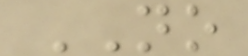NO
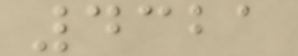4321
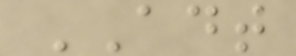ADT
